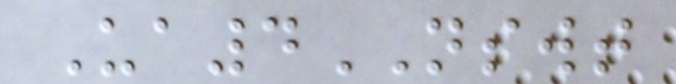Ua4NSWT
